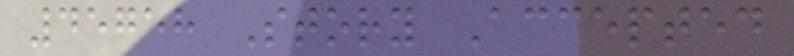45758 Story Accepted
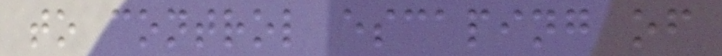to control escaping of
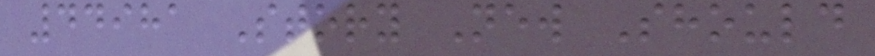44981 Story New Should
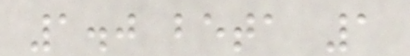1.0 beta 1
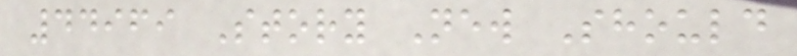44969 Story New Should
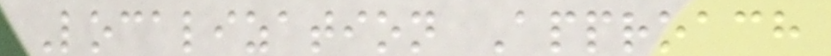Localization Approach
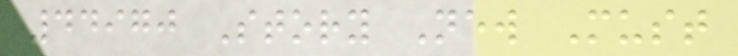44970 Story New Must
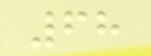68
